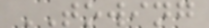TOWING
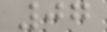07
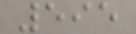595
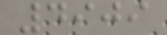4909
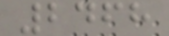2468
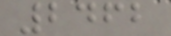2462
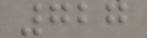727
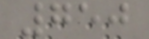750
